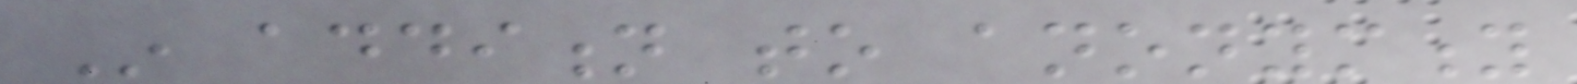In addition to anonymity
